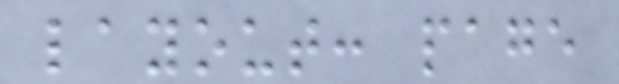layout: page
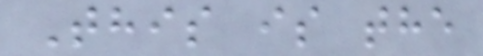This is the
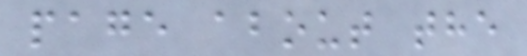page about the
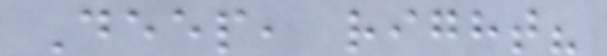Deep, right?
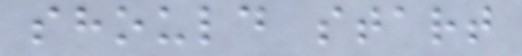should start
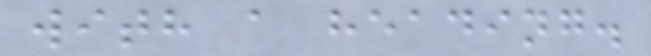with a heading.
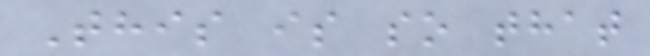This is so that
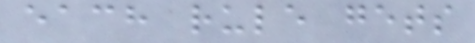each rule gets
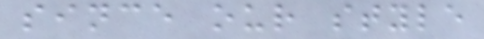since our style
